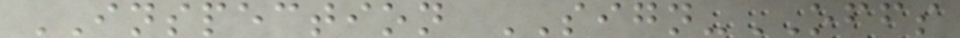INSPECTION SIGN-OFFS
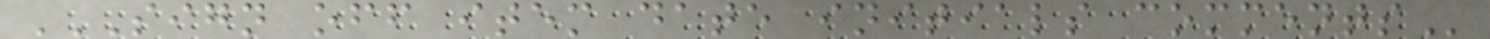SIGN OFF ITEM DATE INITIALS COMMENTS
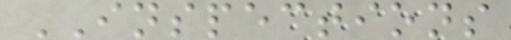INSPECTIONS
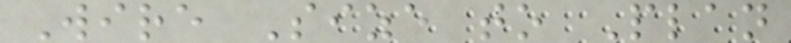Wire Size to Plan
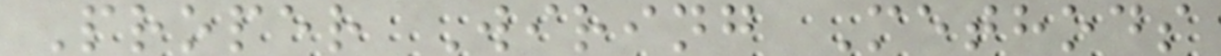Proper Wiring Methods
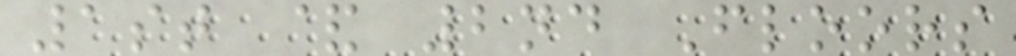1st & 2nd Floors
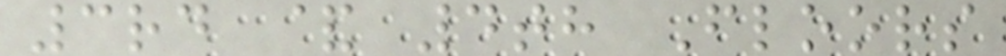3rd & 4th Floors
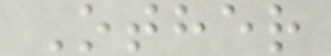Other
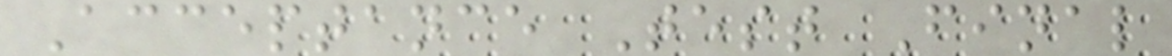Acceptance Test Final
